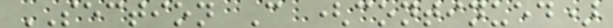SECTION C (continued)
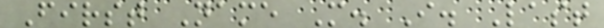First Name M. I. Last
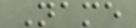Name
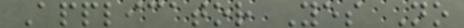Applicator Yes No
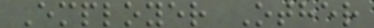Employer Other
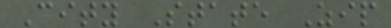City State Zip
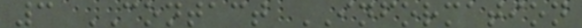3 CONTACT INFORMATION
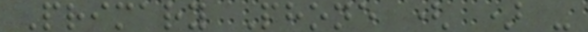Primary Phone ( ) -
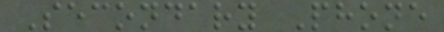Secondary Phone
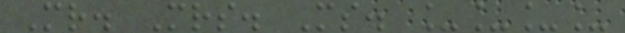Mr. Mrs. Ms. ____
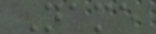Name
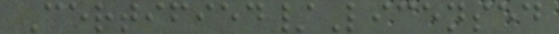Certified/Licensed
